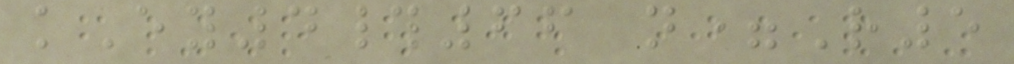kEy4#66 n=R5
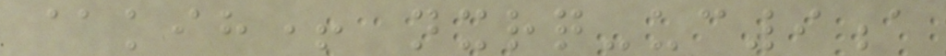@kih+ nxrq-uc9a
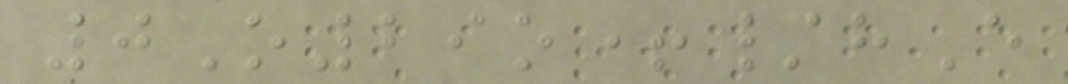0O29o+/hE
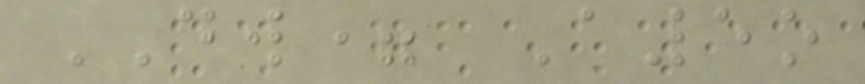DW= A5o
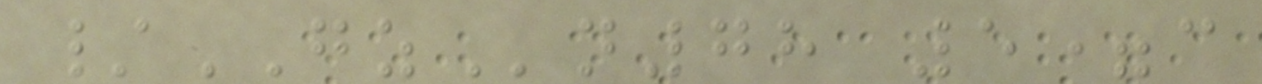/GZn78 5=c
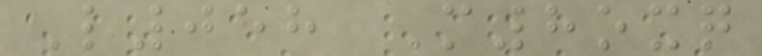L058 M8oxq
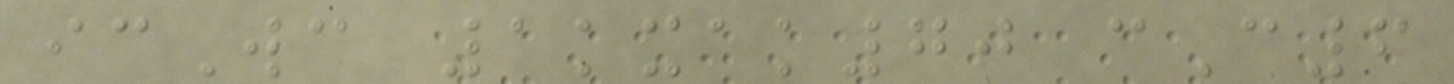icWc 1kxak70 cC6
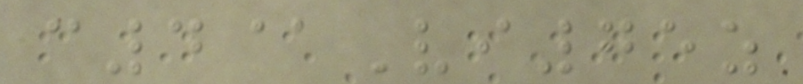c4@Vi75z
